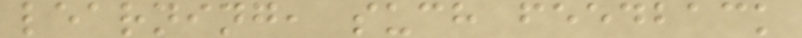learning, such feedback
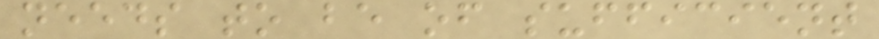needs to be of sufficient
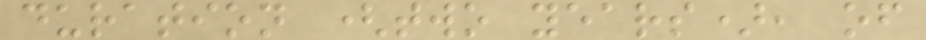duration (two years), of
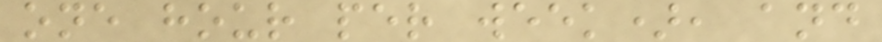one hour per week), and
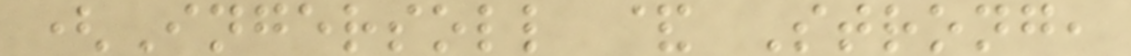(Ingersoll & Strong,
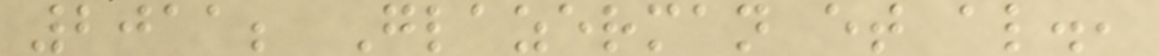2011; Glazerman et al.,
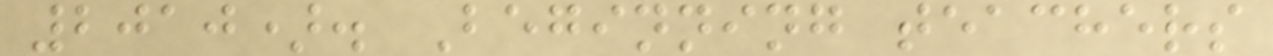2010). Beginning teachers
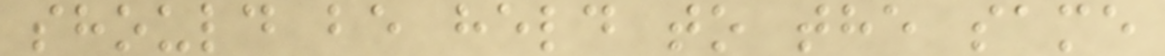should be held to the same
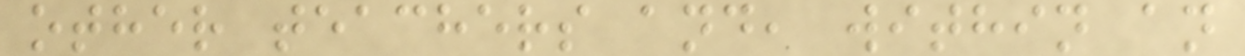other teachers and, within an
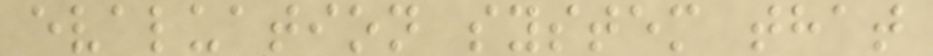evaluation system that
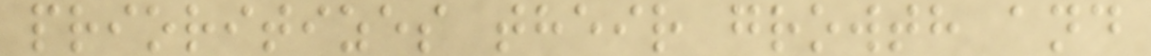prioritizes their growth and
